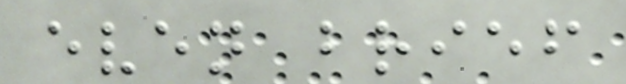even brief
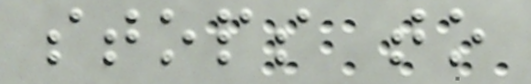stops to
